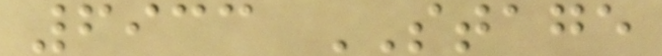6933 STAGE
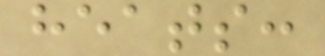heats:
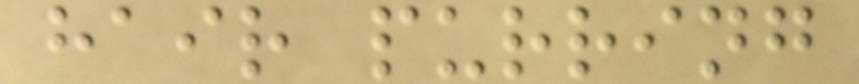hair purring
